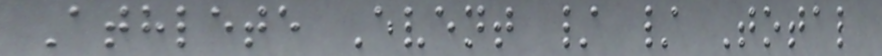Athlete Event / / Total
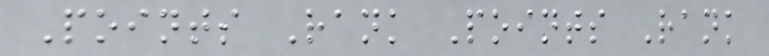Points Rank Points Rank
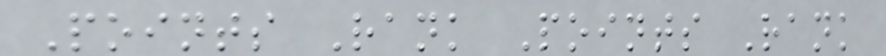Points Rank Points Rank
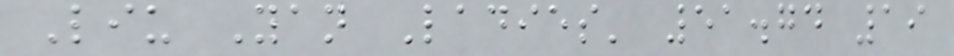Liu Yan Ladies' 51.74 19
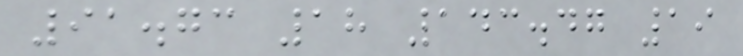91.73 18 143.47 19
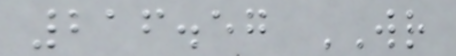216.57 WR
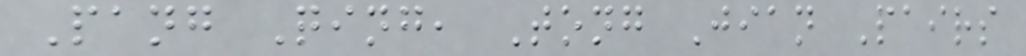Pang Qing, Tong Jian Pairs
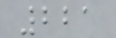221
